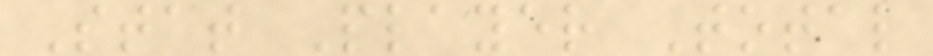Stat Player Total
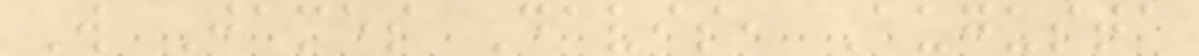W James Davis, Augusta
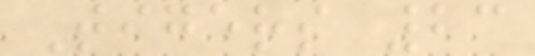Tigers 23
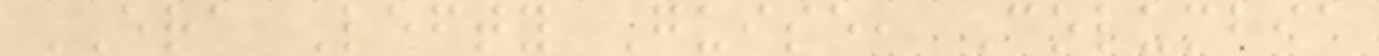ERA Lefty Guise, Columbia
